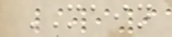MAIN
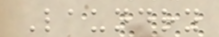Laundry
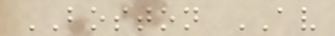BOSTON AV
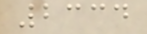2334
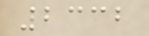2332
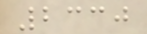2330
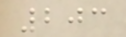203
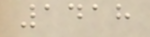1418
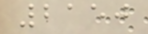2150
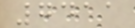7411
